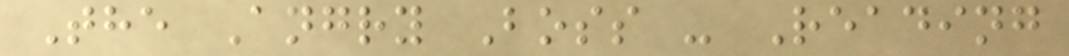The Angry Boss - Reading
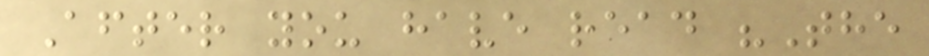After you have read "The
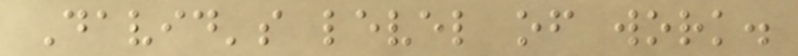David's level of work.
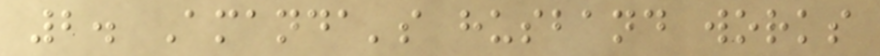2. Amanda's husband works
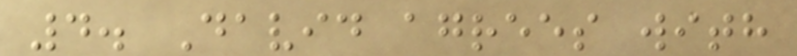4. David agrees with
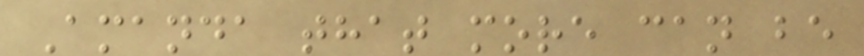Amanda that more can be
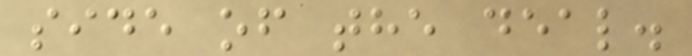side of the deal.
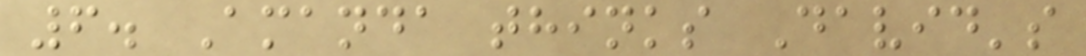6. Amanda thinks David's
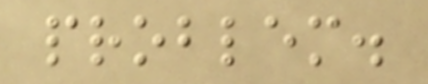problem.
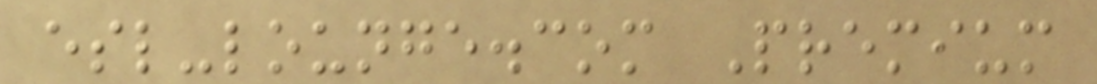esl-lounge.com Premium
